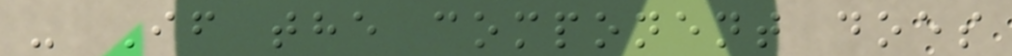- If the component does
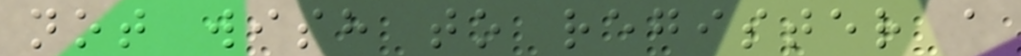not wish to register a
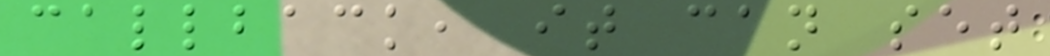callback, it can set
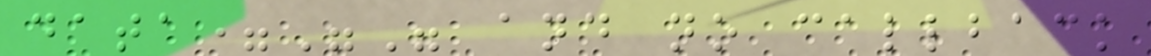data="" and no callback
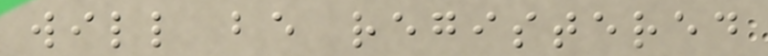will be registered
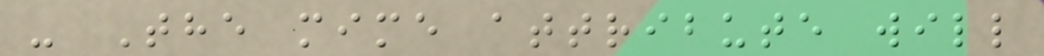- The mime attribute will
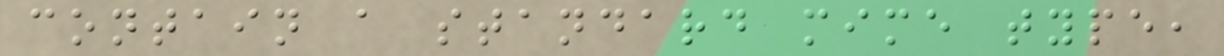contain a standard mime type,
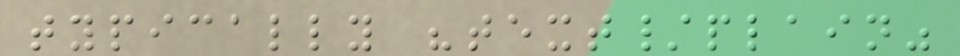typically "text/plain"
